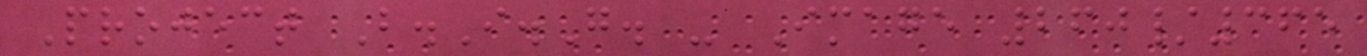Project B.I.G. - Image 260/365
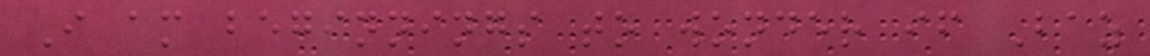I am beginnings to wonder if Baz
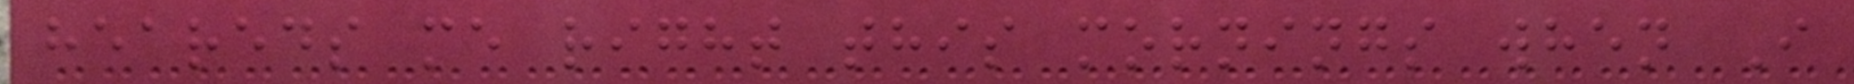heareds me right this mornings when I
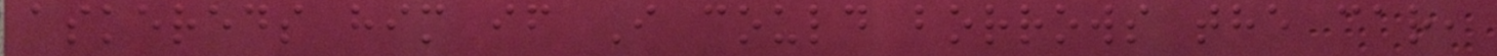askereds him if I could borrows the car,
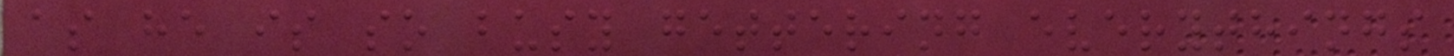as he is so busy gettering everythings
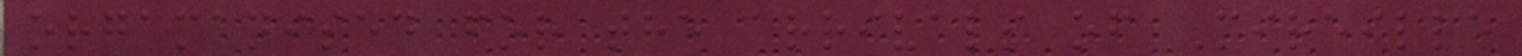orgamanised for the arrivals of Mireille
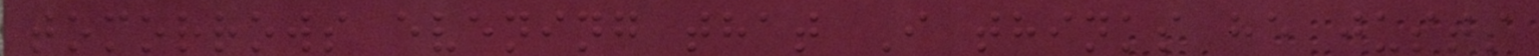tomorrows evening that I thinks he justs
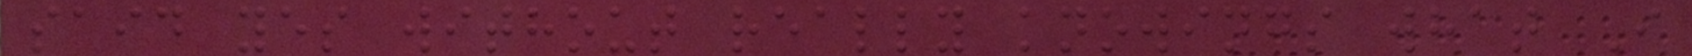said yes without really knowings what I
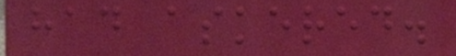had askered.
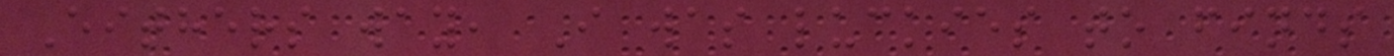Eithers way, I was luckies to finds
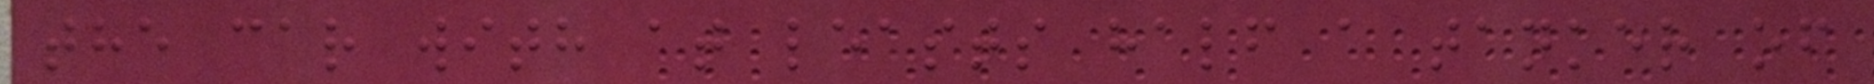the car with at leasts half a tanker of
